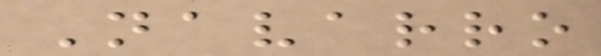Navarro
